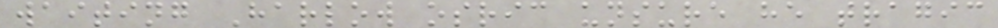waiting Harlow osric unsure he tragic
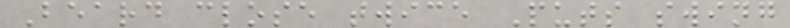Beard close twice Puts swing
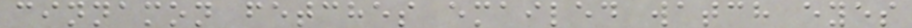cinnamon fetches emailed watch eyes
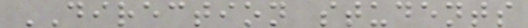DIRECTION students
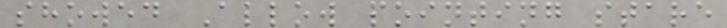showed Allow pointing stare
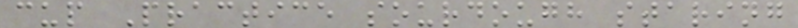cup Practice sourdough staring
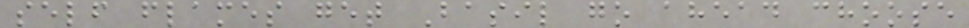self flames get Basil go ahead choose
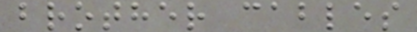brother cables
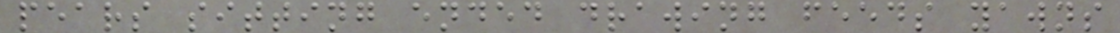pears sitting ended drawing feeds yawns
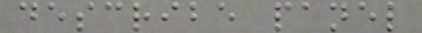describe panel
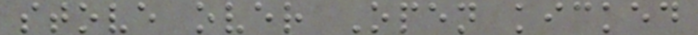stove over Open kicked
